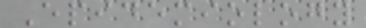Epidemiology
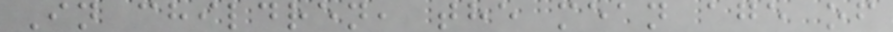In children, the mean age of
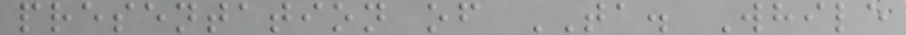presentation of TA. While
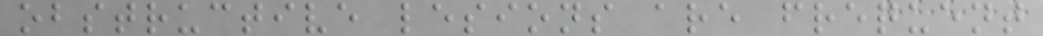obstructive lesions are frequent
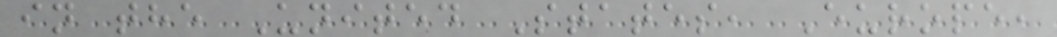in the United States, Europe,
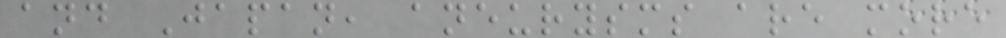and Japan, aneurysms are more
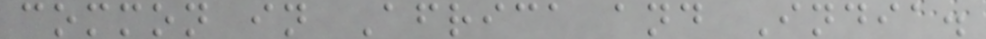common in Africa and India.
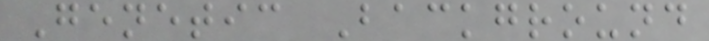Genetic Background
